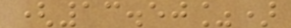(13.50%)
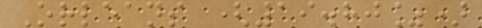Orleans (19.80%)
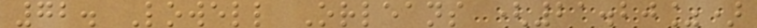72. Lowell Orleans (21.20%)
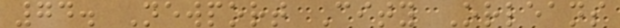74. Newport City Orleans
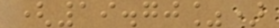(19.70%)
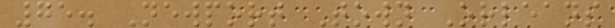75. Newport Town Orleans
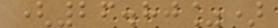(26.80%)
